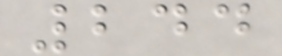244
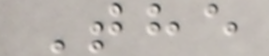The
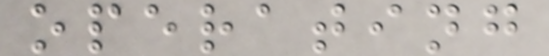operating
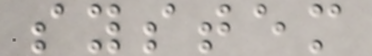system
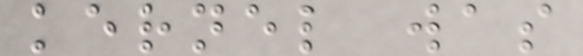kernel was
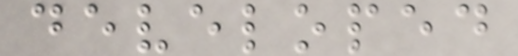developed
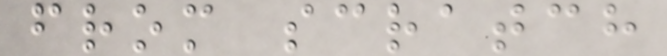from scratch
